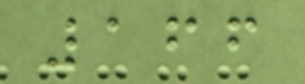166
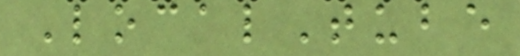LocalTube
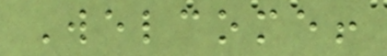Welcome!
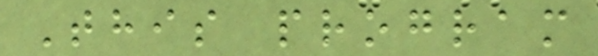This program
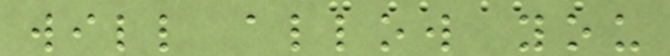will allow you
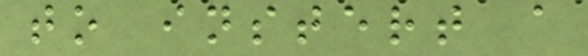to instert a
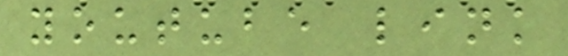youtube link
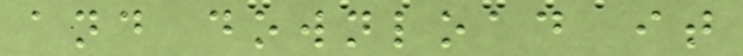and download it
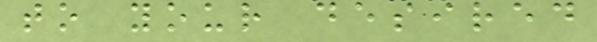to your desired
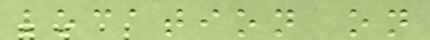location on
